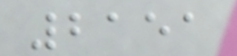2151
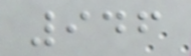946
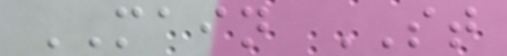MAIN ST
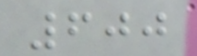600
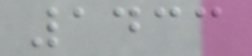1433
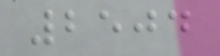2504
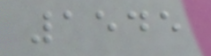1545
